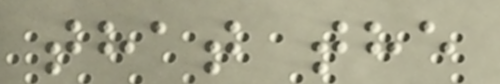that the
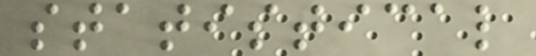statistical
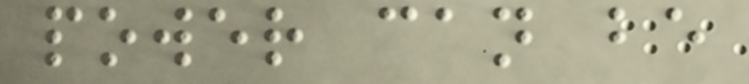power can be
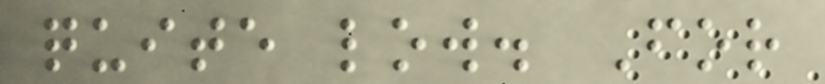quite low. For
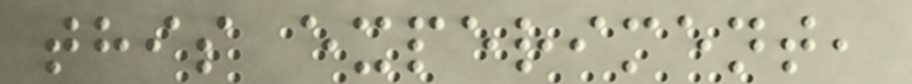this experiment,
